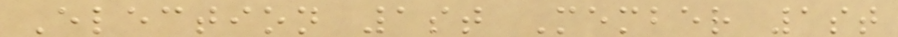Election 1st Member 1st
